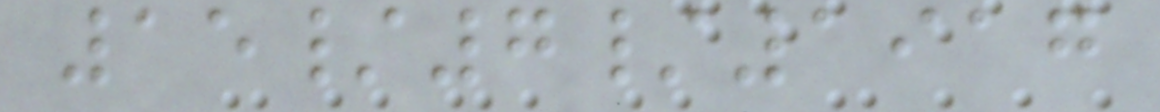15/7/1917
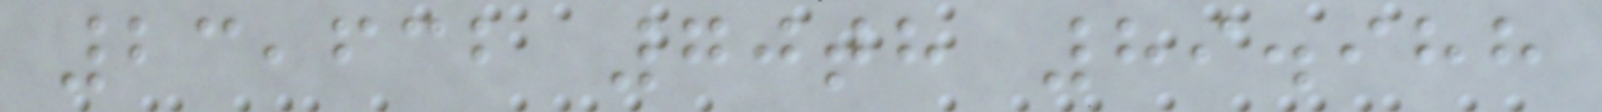23,632 70th 89.988
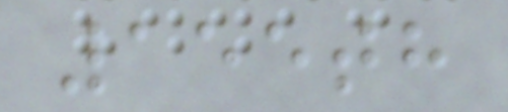155th
